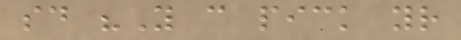said "You can pick your
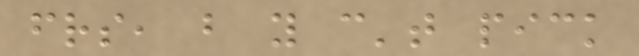friends, but you can't pick
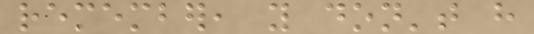remember, you don't have
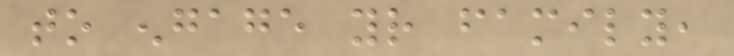to engage your family,
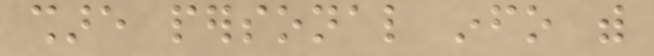share personal info with
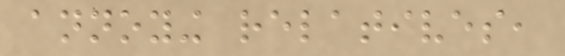annoying relatives,
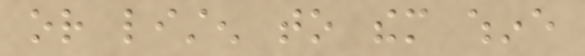or listen to them whine
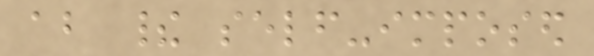about their self-imposed
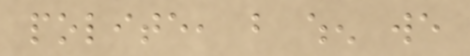polite, but when we
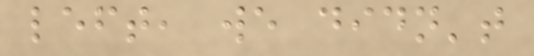left, we didn't
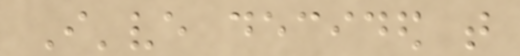I've decided that
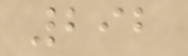292
